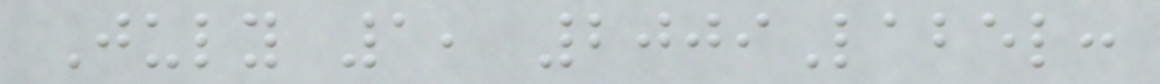July 1, 2009Label:
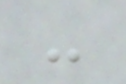-
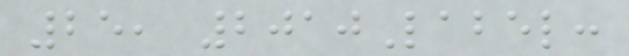25, 2010Label:
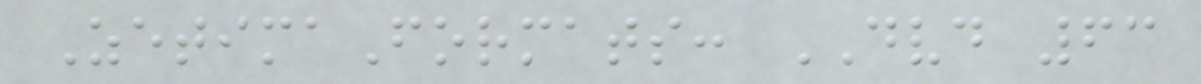ZetimaFormats: DVD 63
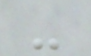-
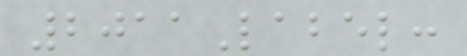2011Label:
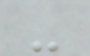-
